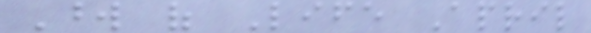Word of Life April
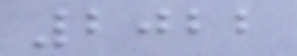2022
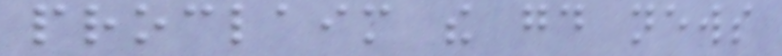proclaim the good news
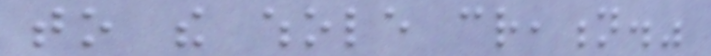to the whole creation."
